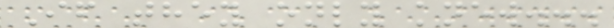If they only knew...
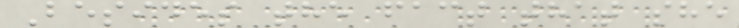Besides the fact that she
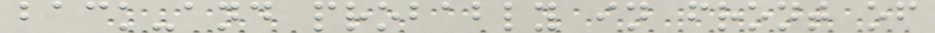back-and probably in front of
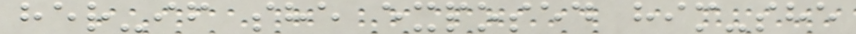her-if she exposed him-she
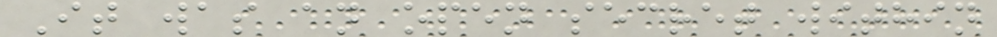It was an open secret within
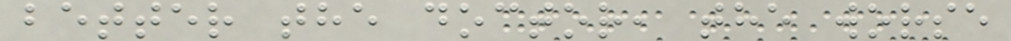better the doctor, the worse
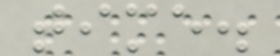time.
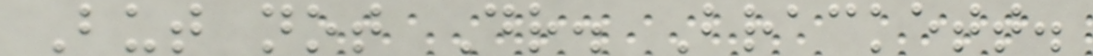But not Dr. Brackett.
